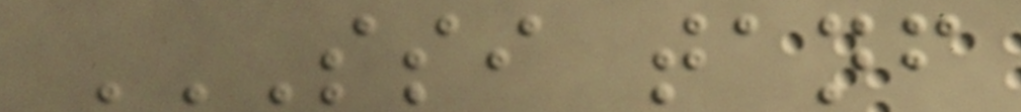SSI TANF
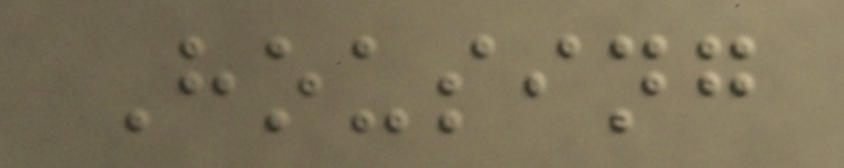Housing
